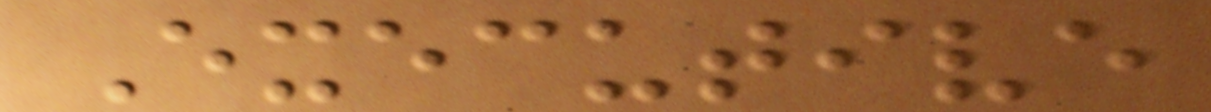Executive
